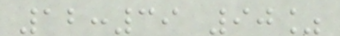12:39 90%
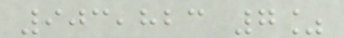903,823 7%
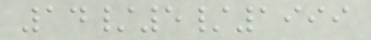14/5/1999
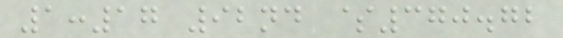1:17 92nd $370.72
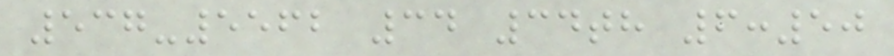537-5562 34 34th 6:50
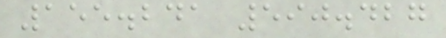155.241 590.427
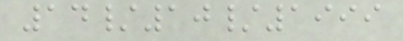14/10/1999
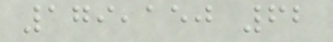179,150 62
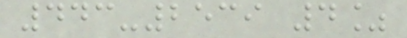443-2539 4%
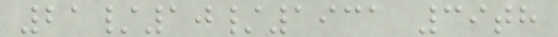21/10/1931 39th
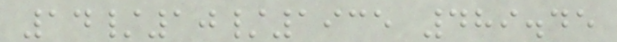14/10/1935 489.45
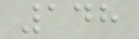148
